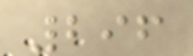296
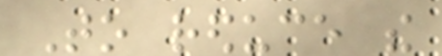To reduce the
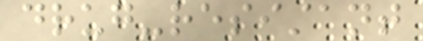drug-resistant
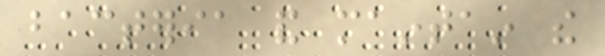bacteria and maintain the
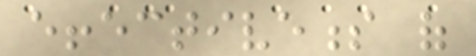effectiveness of
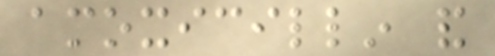amoxicillin and
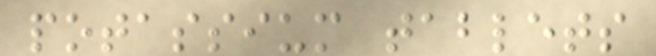potassium tablets
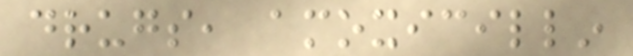drugs, amoxicillin
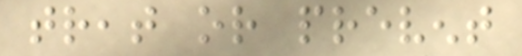treat or prevent
